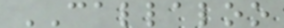CALLALOO
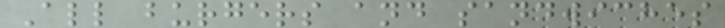All burgers and sandwiches
